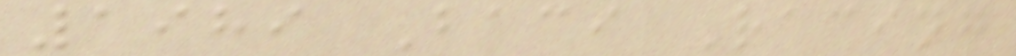1989 Baci Racing
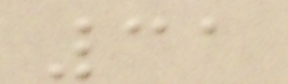31
